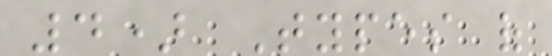4) Types of
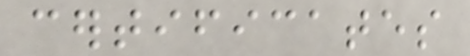certificates
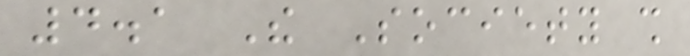4.1 The Society shall
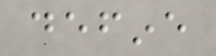define
